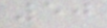50
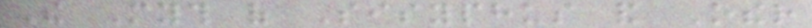The Myth of Sisyphus and Other
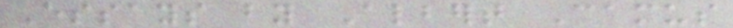Essays by Albert Camus
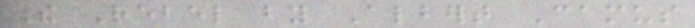The Rebel by Albert Camus
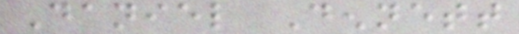Daniel Dennett
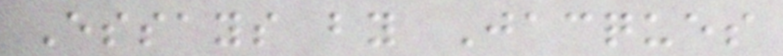Essays by Jacques
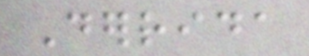Derrida
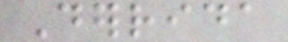Derrida
